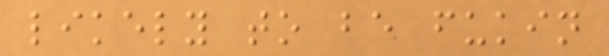likely to be fukin
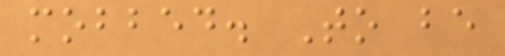mobbed. To be
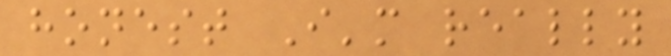honest I'm really
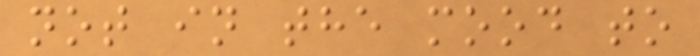not in the mood to
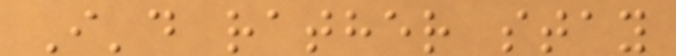I'd rather stay
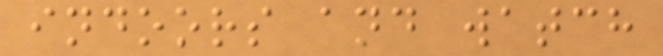indoors and watch
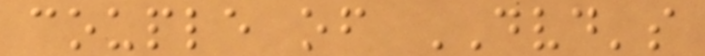couple of DVD's
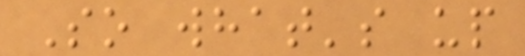So what's up
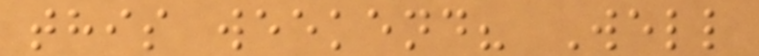this weekend? Well
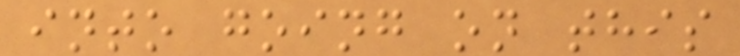into going on this
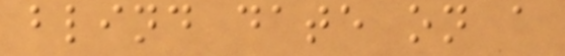blind date on a
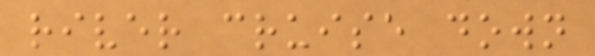river cruise down
